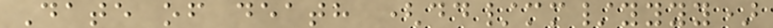Date of death (dd/mm/yyyy)
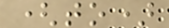(to)
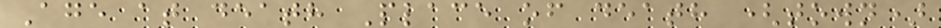Age at death Place of death (town)
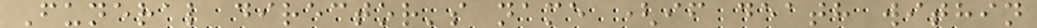Funeral director's name (if death within
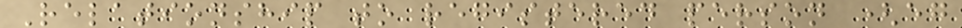Relationship to registered person (eg
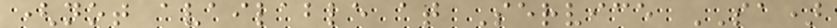(not available at Service SA)
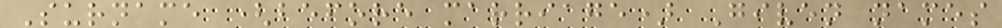Surname (before marriage) Given names
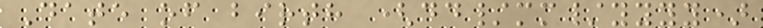Date of birth (dd/mm/yyyy)
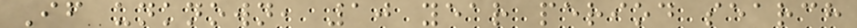If unknown, 10 year period search
